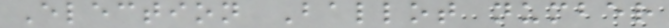Election Ballot number
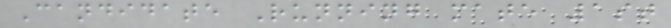Candidate Running mate 1st
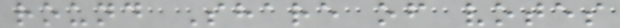round Share of votes
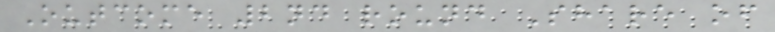Outcome 2nd round Share of
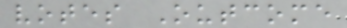votes Outcome
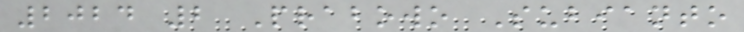2024 2 Prabowo Subianto
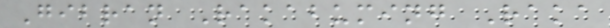Gibran Rakabuming Raka
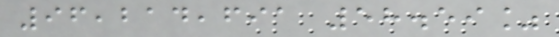96,214,691 58.59%
